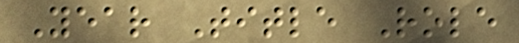Year Title Role
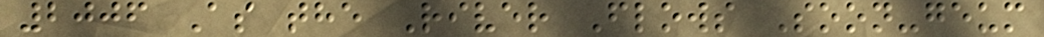2006 As the River Flows Soon-geum
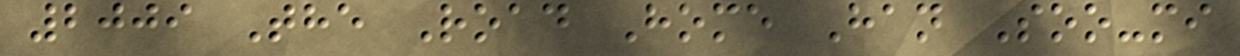2009 The Road Home Han Soo-mi
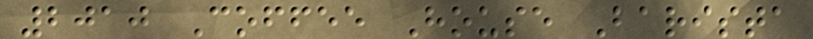2010 Coffee House Barista
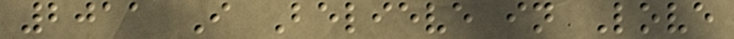2011 I Believe in Love
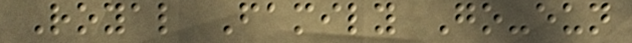Royal Family Go-eun
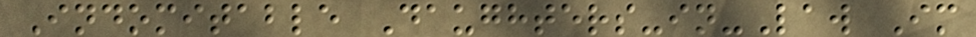Indomitable Daughters-in-Law Im
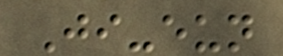Ji-eun
